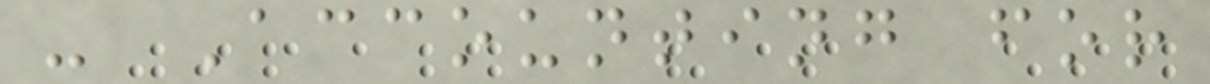- Accounting for
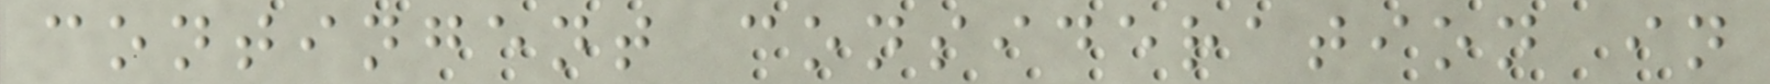contingent consideration in
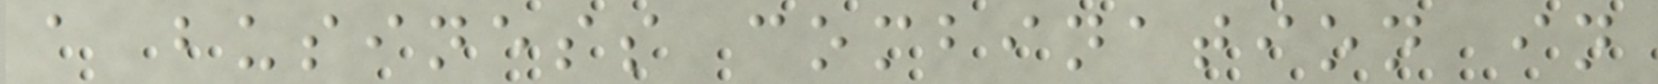a business combination in
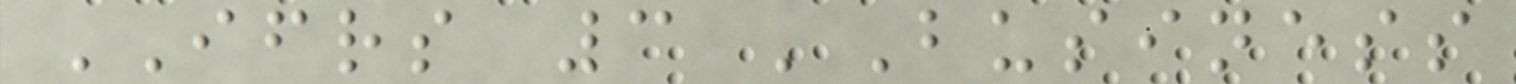IFRS 3 'Business
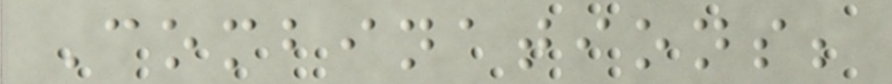Combinations;
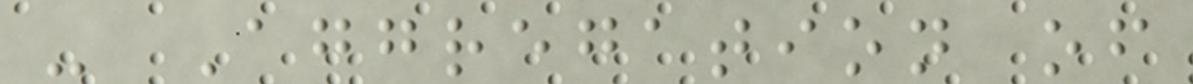- Aggregation of
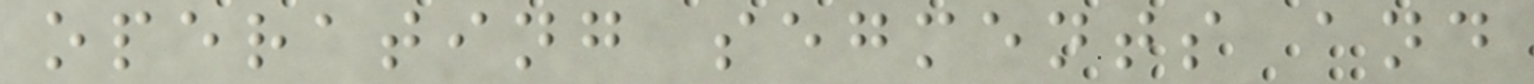operating segments and
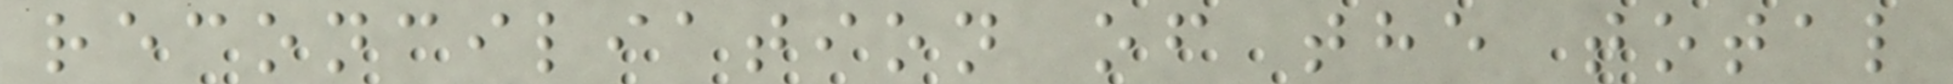reconciliation of the total
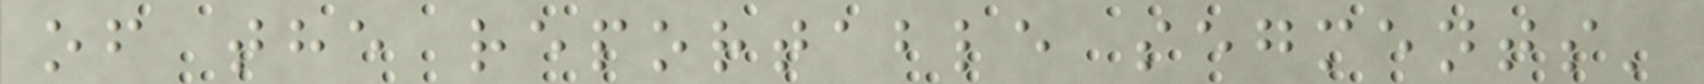of the reportable segments'
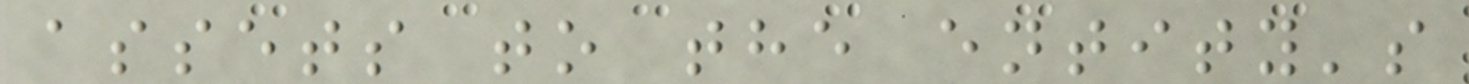assets to the entity's
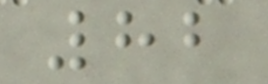82
